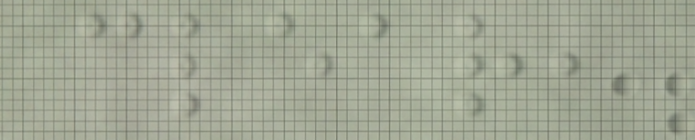clear,
